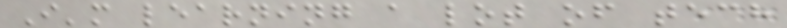I'm learning a lot of tech
